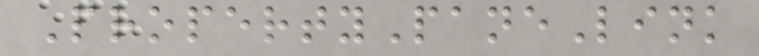PropertyPaneLink
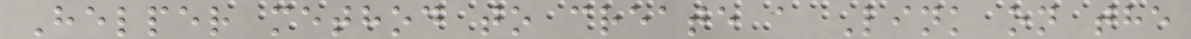Helper method to create a Link on the
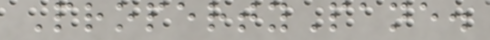PropertyPane.
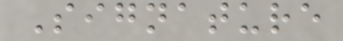Signature
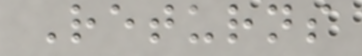Returns
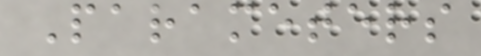Parameters
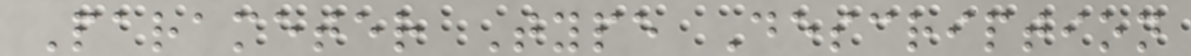Parameter Type Description
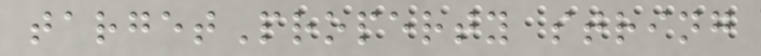targetProperty string
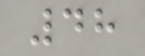48
